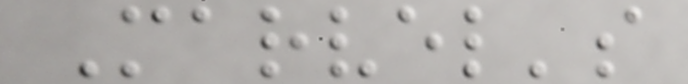Marvel's
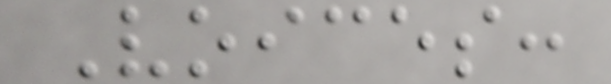Voices:
